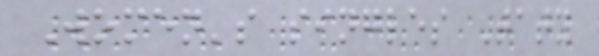Women's singles Taty
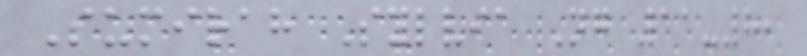Sumirah Sylvia Ng 11-8,
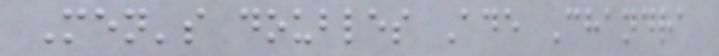Men's doubles Ade Chandra
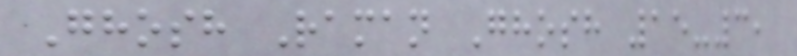Ghosh Raman Ghosh 15-3,
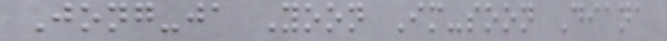Jong-ja Yoon Im-soon Diana
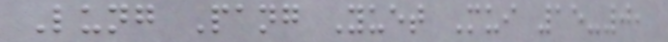Lung Pang Yuet Mui 15-0,
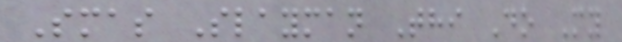Smas Slayman Thi Do My
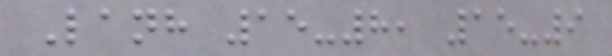Lanh 15-8, 15-9
